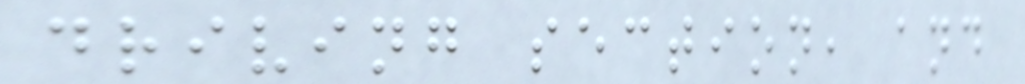driving section, and
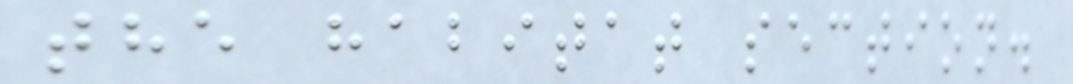the habitat section.
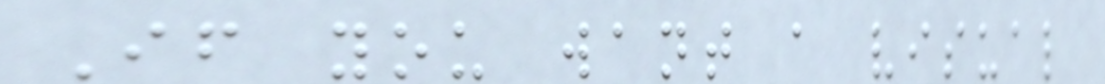If you want a visual
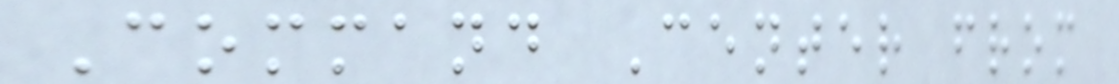Command Center from
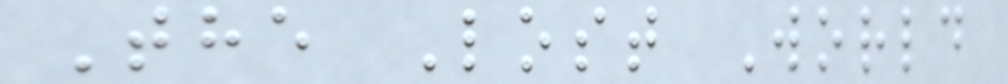The Lost World
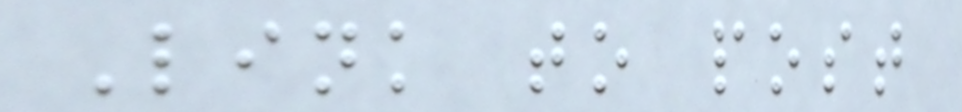Link to post
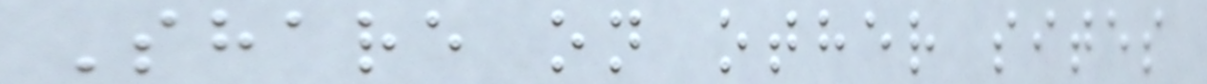Share on other sites
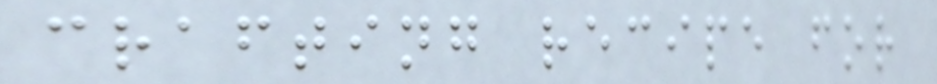crafting recipe for
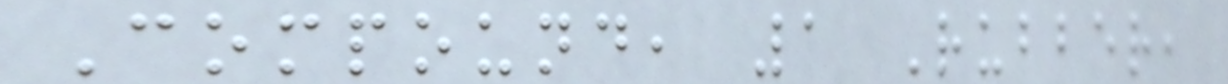Compound, 1 Rubber,
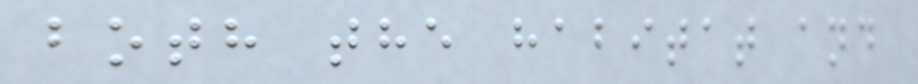both the habitat and
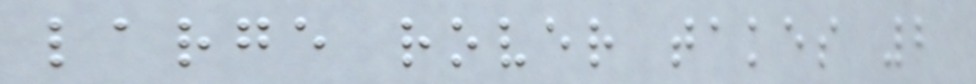large rover takes 2
